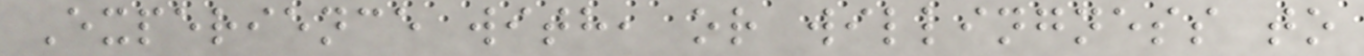Experience with, or willingness to
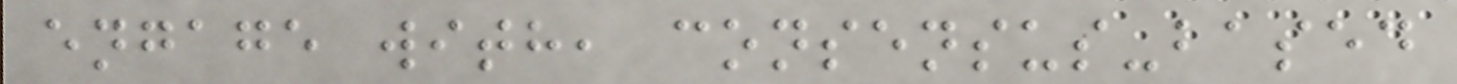engage with, consensus-based
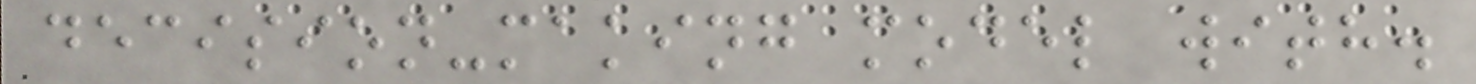decision-making model with.
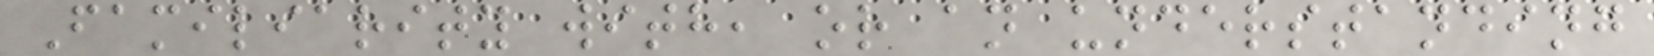Familiarity with, or an understanding
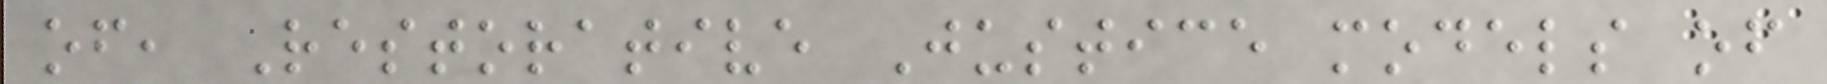of, Restorative Justice models of
